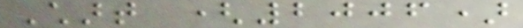Chart (2006)
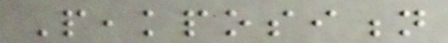Peakposition
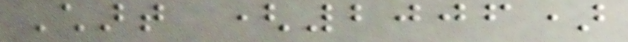Chart (2006)
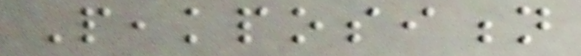Peakposition
